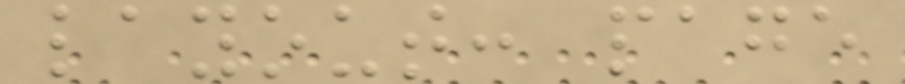layout: page
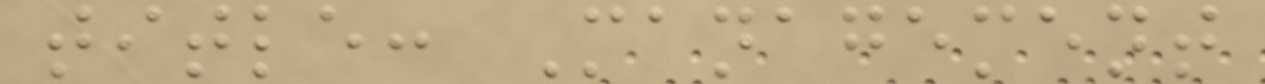title: Management
